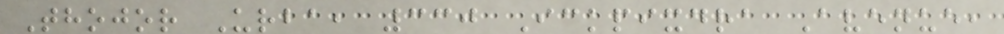Thojor Urba, 330 Ickpixdra Avenue,
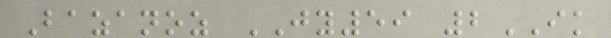Bazanoz JY59 2IK
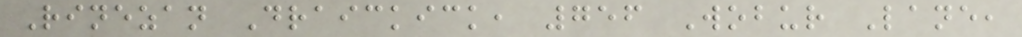Rinezan Draickick, 756 Wobur Lane,
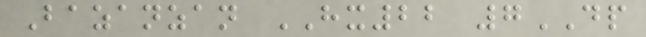Bazanzan HX22 7DP
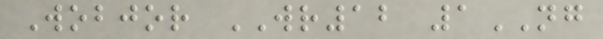Wobjor WR12 1NG
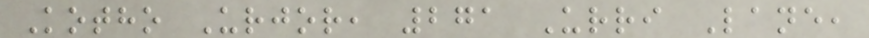Kotho Urjor, 271 Urri Lane,
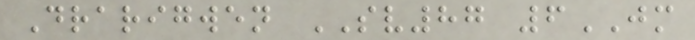Drarigwen SV87 6JM
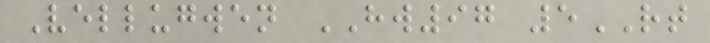Vellugwen HW97 5RT
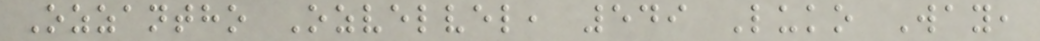Ozzantho Ozvelvel, 549 Luko Way,
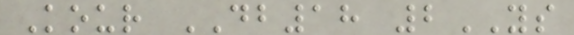Kour DB18 2YS
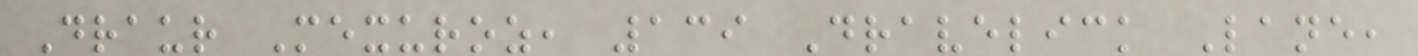Draur Mexuroz, 139 Dravelick Lane,
